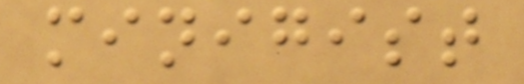minigist
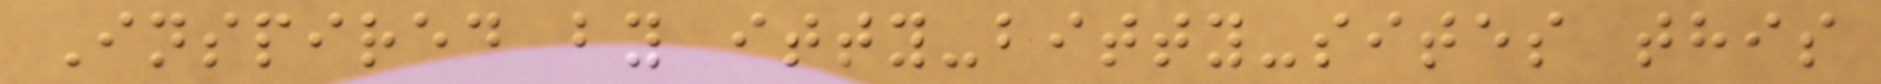Inspired by itty-bitty-sites this
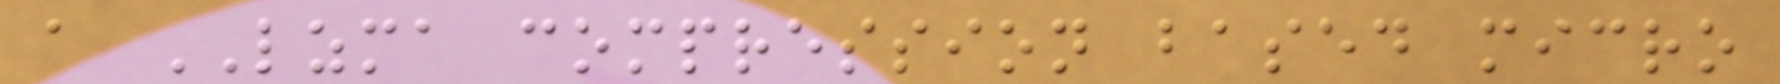a LZMA compression based micro
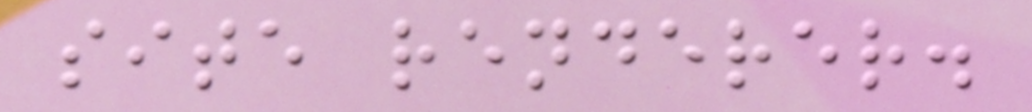site renderer.
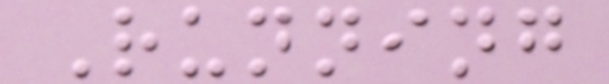Running
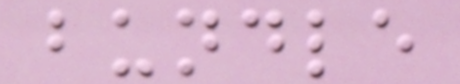bundle
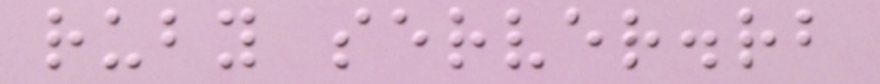ruby server.rb
